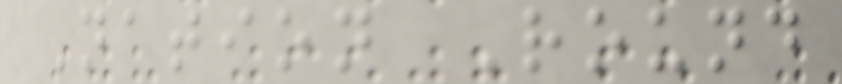Nation Round
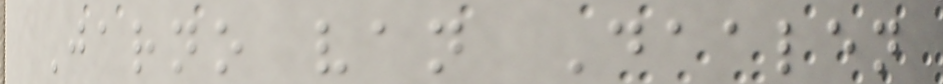Jarno van Daalen
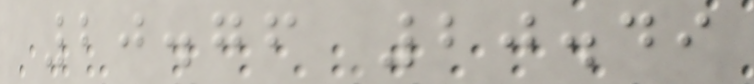20.76 20.49
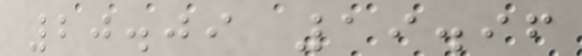20.09 19.96
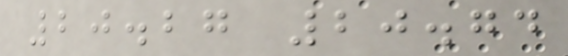20.27 20.74
